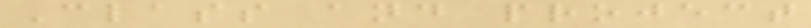Class and project
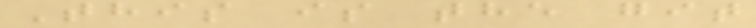This is the git
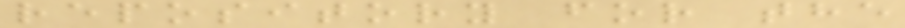repository for the
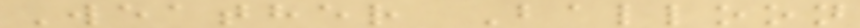Weather Balloon
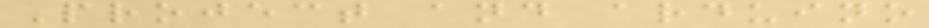Project and arduino
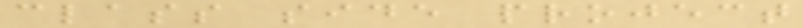class side project
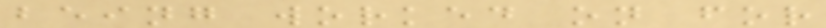being worked on for
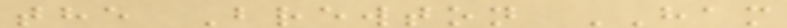the Brewton HAM
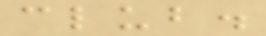club.
